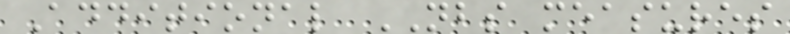Additional NBS measures
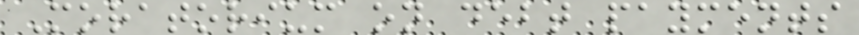Moratorium on debt payments
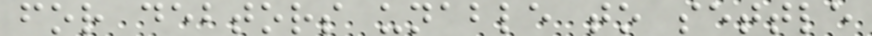for debtors unable to settle
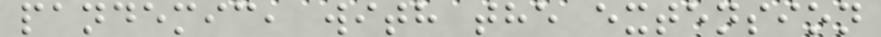pandemic, with the extension
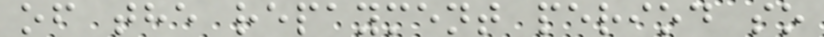of the repayment period so
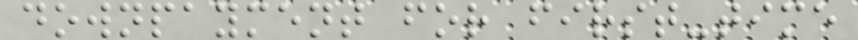downpayment for first-time
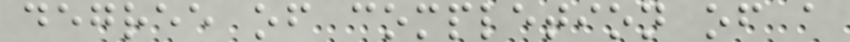degree of completion of a
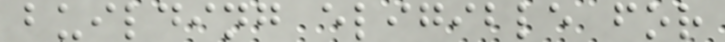building eligible for
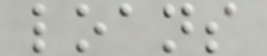loans
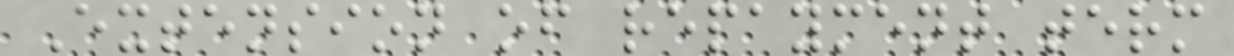Extension of repayment term
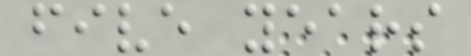five years
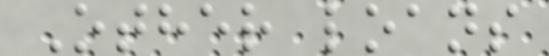Other loans
